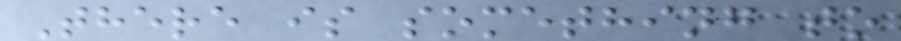There is something to
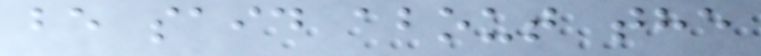be said about the
